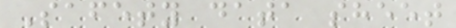Safety data sheet
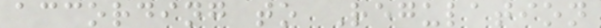according to Regulation
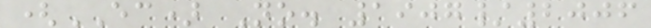(EC) No. 1907/2006
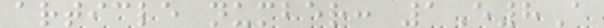article number: 1E8A
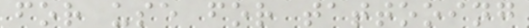for use for tattooing
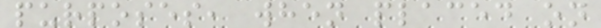purposes, when placed on
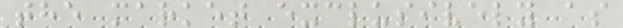the market exclusively as
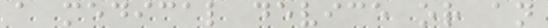a medical device or an
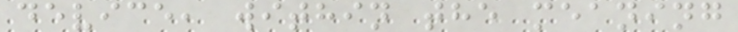device, within the meaning
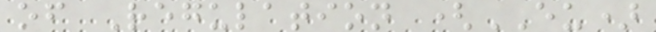of Regulation (EU)
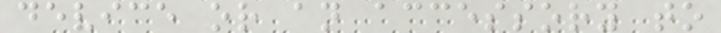device or an accessory to
